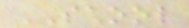SCHOOL
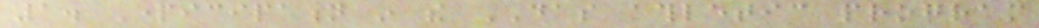1. Participation in the DAS athletic program
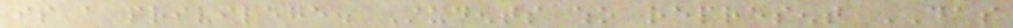is a privilege. Students who represent DAS
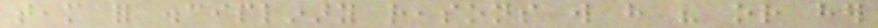team for disciplinary reasons will have his or her
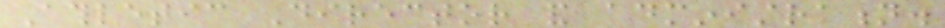Athletic Director and administration.
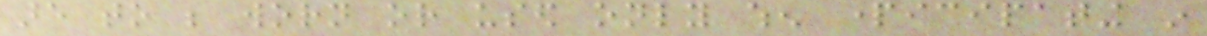are to be worn or used only when participating in
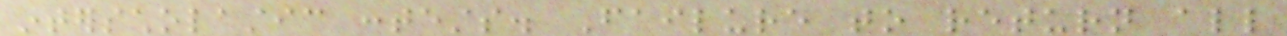interscholastic contests. Failure to return all
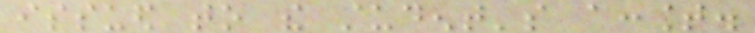issued to the student's account.
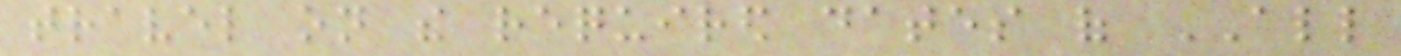travel on the required dates of ALL
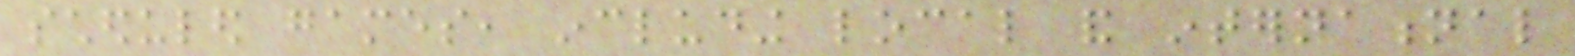scheduled games, including local and international
